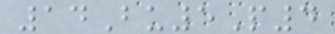14Bu5P4
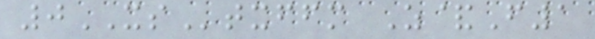0XStxffm Z&F1
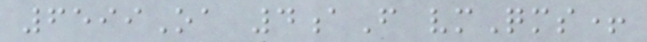6599Oa 4aF vmQms+
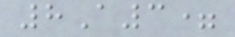8A3=
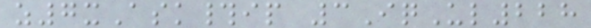z7xAsk#ip 3IqUl228
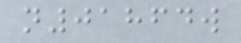n01864w
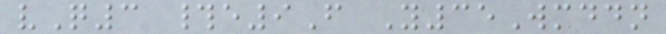vQ3 #e9F Y35Wmddn
